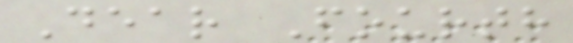Dear Fourth
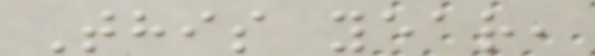This year,
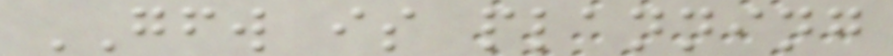GFW is planning
